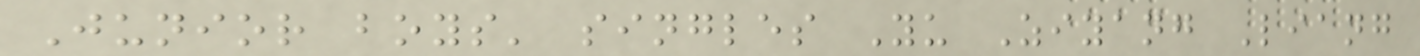Junior boys' singles Yu Ziyang Liang
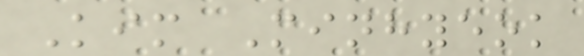Kim Minhyeok
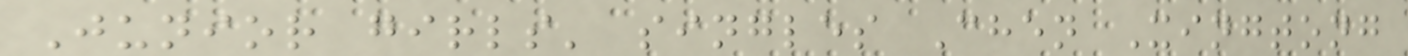Junior girls' singles Chen Xingtong
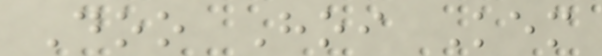Doo Hoi Kem
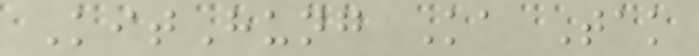KitHung Ka Tak
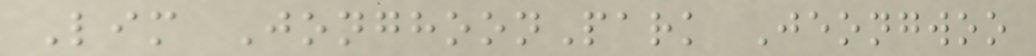Lim JonghoonPark Jeongwoo
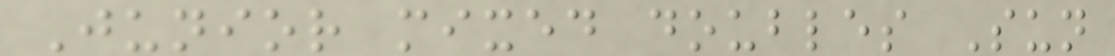Junior mixed doubles Sun
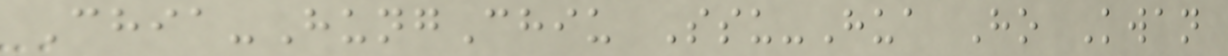Chia-HungChiu Ssu-Hua Ho Kwan
